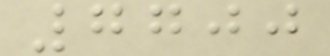7700
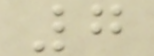7
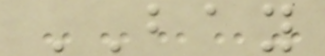BAY
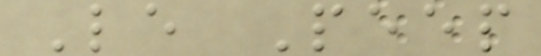Le Peep
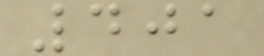401
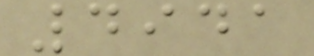4941
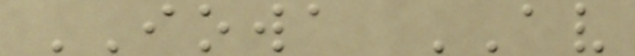IOWA AV
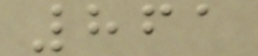861
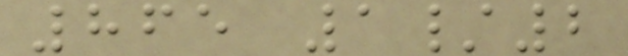865 1/2
